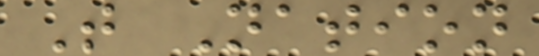T Nation
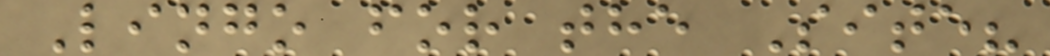Lingo for the Site?
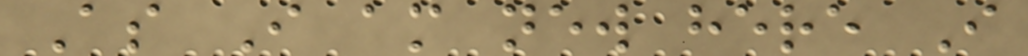As I am new here I
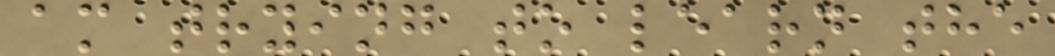am trying to learn the
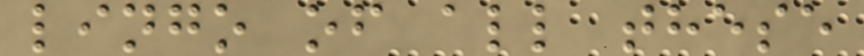lingo of all these
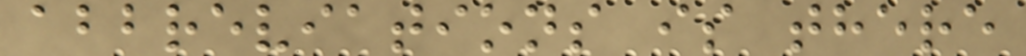abbreviations is there
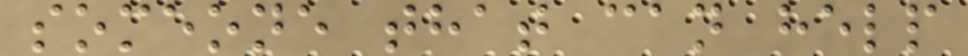someone that can help
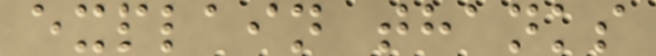explain thanks
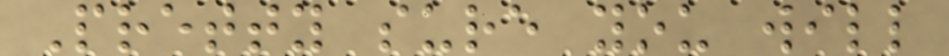Pretty sure you will
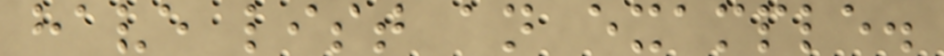have list an example.
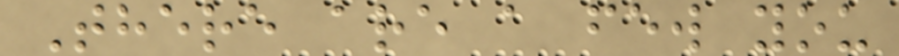There are a few you
